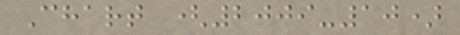Chart (2009-10)
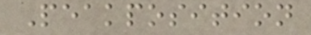Peakposition
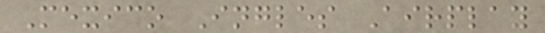Mexico Ingles Airplay
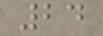24
